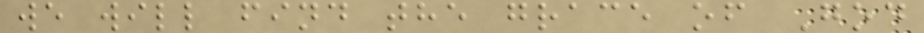we will find the grace of God
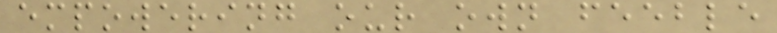empowering our own feeble
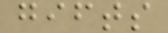gifts
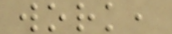work,
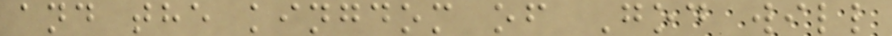and the kingdom of God will
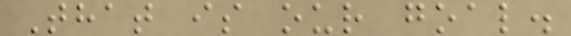That is our goal.
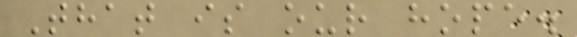That is our hope.
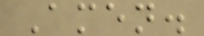Amen.
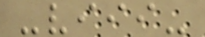-viii-
